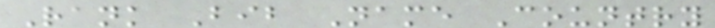Rank Bib Name Country
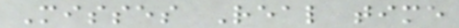Misses Real time
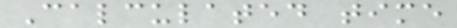Calculated time
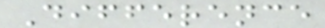Difference
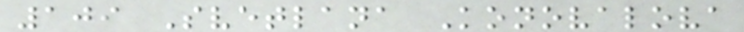109 Svetlana Konovalova
